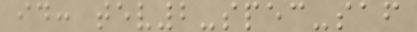id: tev2-spec-saf
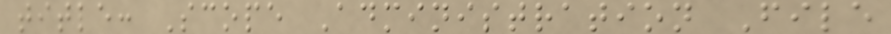title: Scope Administration File
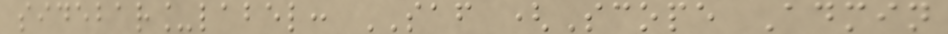sidebar_label: SAF (Scope Admin
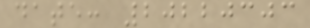date: 20220303
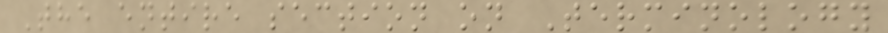The entire section on Terminology
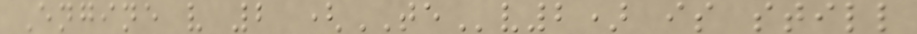Engine v 2 (TEv2) is still
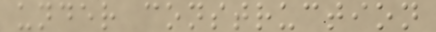under construction
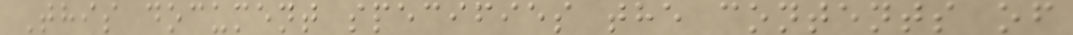This document specifies the contents of
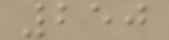250
